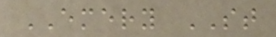EMERY ST
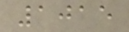1015
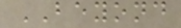BEYOND
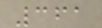361
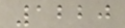1220
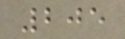205
